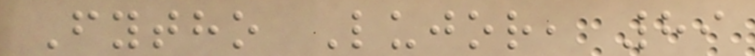Fytho Lujor, 89
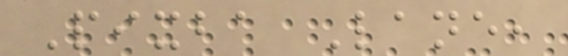Pixba Lane,
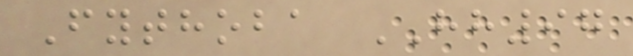Fythoba HH97
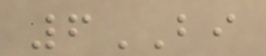6BI
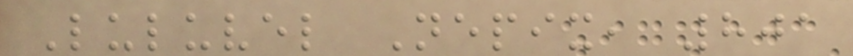Luluvel Nepix, 801
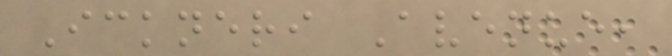Ickneri Avenue,
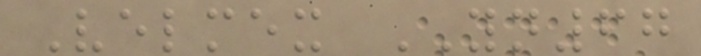Velmex YN67
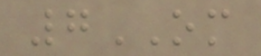7OM
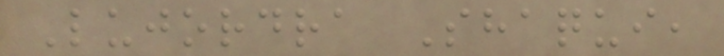Lujordra Shaqui,
